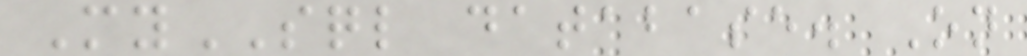MySQL database. On
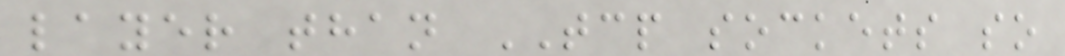layer than TCP sockets so
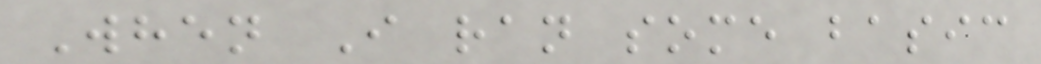When I ran some basic
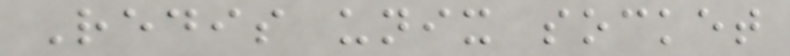Redis unix socket
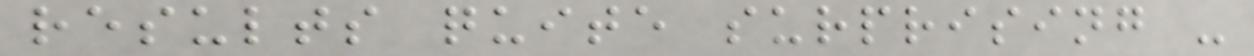results quite surprising -
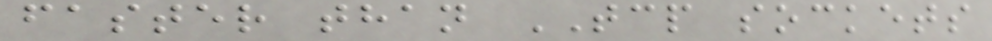faster than TCP sockets
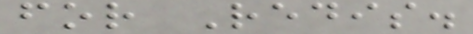for Redis.
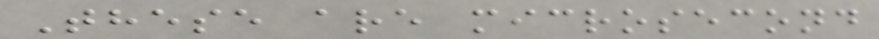These are microsecond
